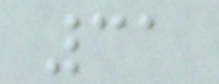31
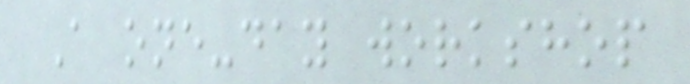A one-day workshop
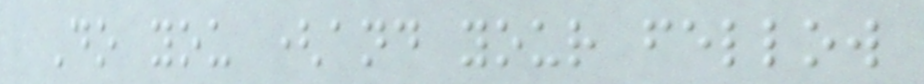Do you (and your fellow
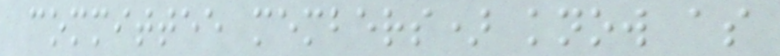committee members) know as
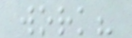work?
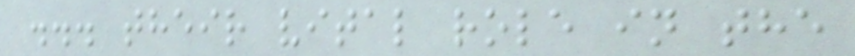... their vital role in the
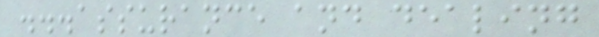...assurance and dealing
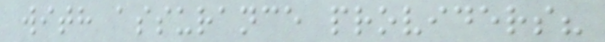with assurance providers?
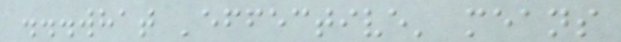...what 'effective' means
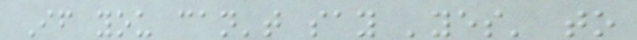If you can't say 'yes' to
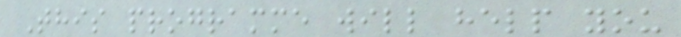This programme will help you
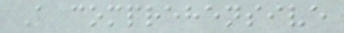A comprehensive
